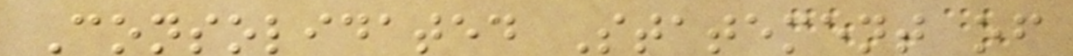Consolidated Statement of
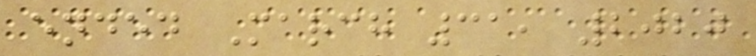ended March 31, 2020
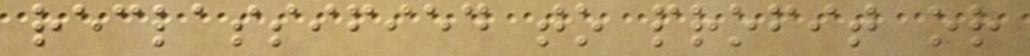reclassified to profit or
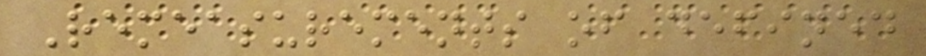Remeasurements of defined
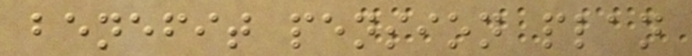benefit pension plan
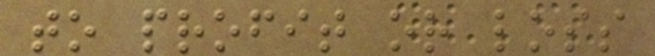to profit or loss
